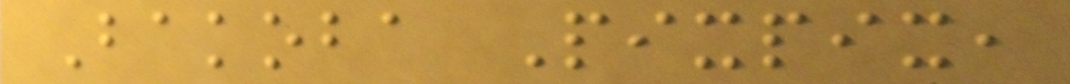Bakoba Pixpix,
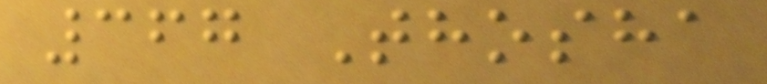367 Thosha
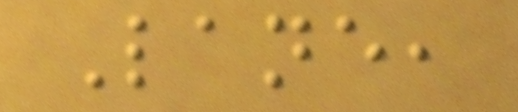Lane,
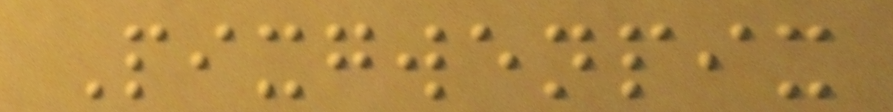Pixgwenpix
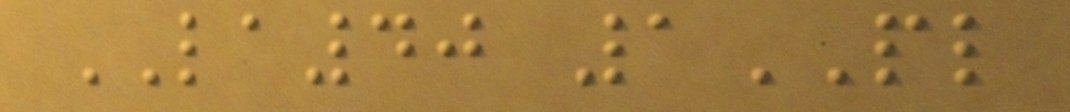LA40 1PL
